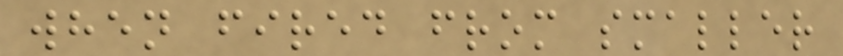when fired from smaller
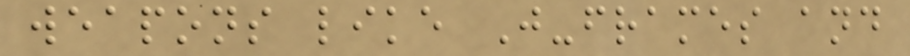weapons like J-frames and
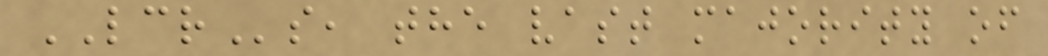LCRs, the vast majority of
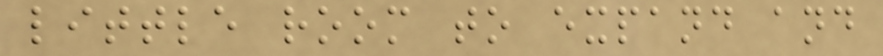little room to expand and
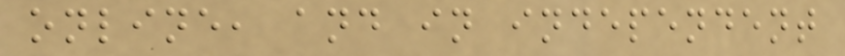online, and in independent
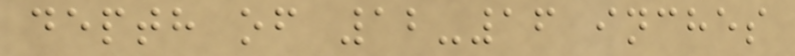depth of 12-16 inches
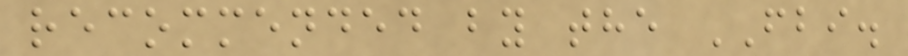recommended by the FBI.
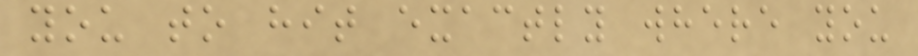you to hit exactly where you
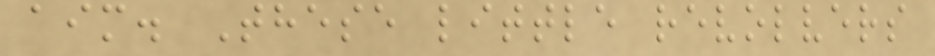aim. These little revolvers
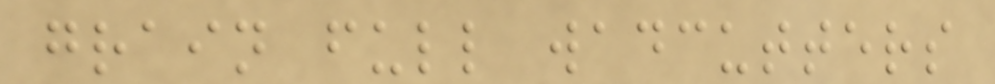grain full wadcutters
